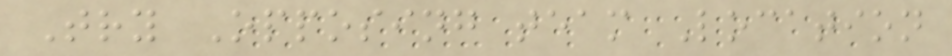Try Opposing team Location
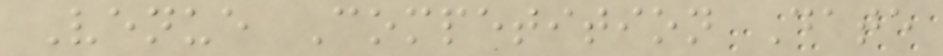Venue Competition Date
